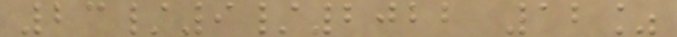23/9/2022 12%
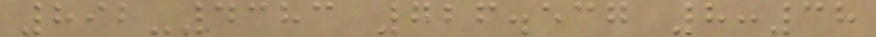892-4383 726.537 8:38
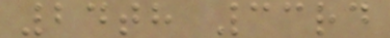24th 33rd
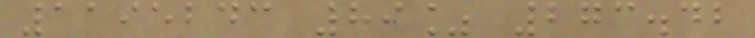1195243 89% 273.42
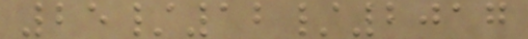25/12/2017
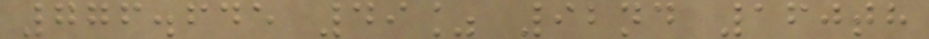776.645 49% 92nd 160th
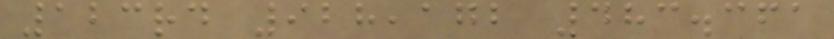123rd 928,172 483.361
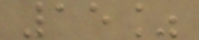15%
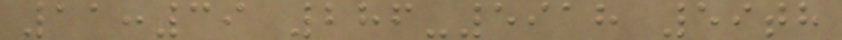11:39 286-5918 59th
